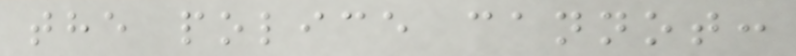the police cannot:
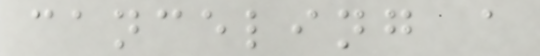canceling a
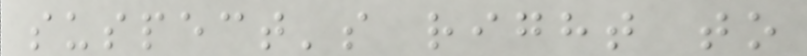suspect's right to
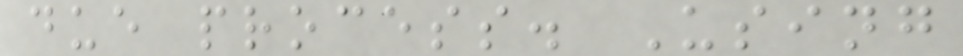due process. Using
